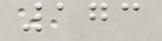173
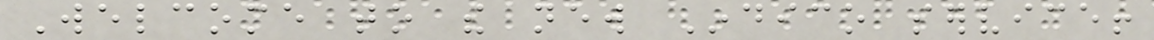Welcome to the new Indico service!
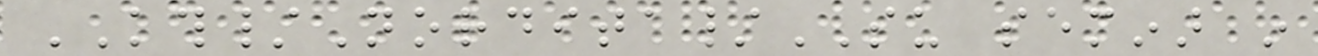KTH/Nordita/SU seminar in
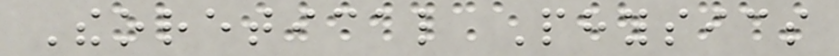Theoretical Physics
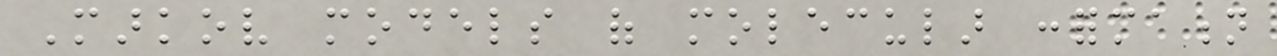Markov models of molecular conformation
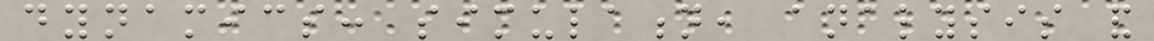dynamics: simulation, analysis and
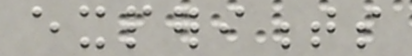experiments
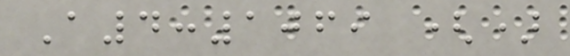A4:1069 ()
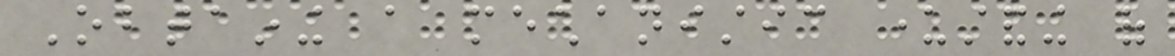Obtaining a mechanistic understanding of
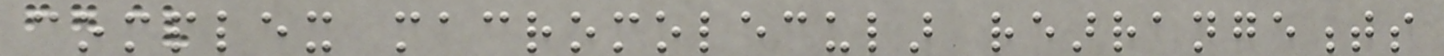complex macromolecular rearrangements
